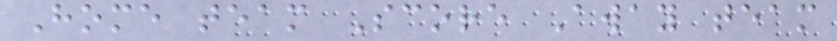Home team Score Away team
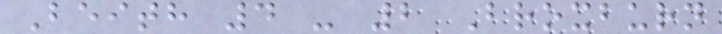Beith 4 - 2 Broxburn
